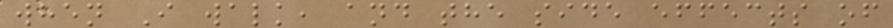when I walk, and the side effects of
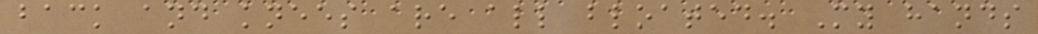back and knees are all bloated. My hands
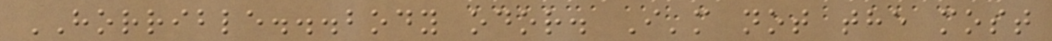HORRIBLE...body odor. I'm not the most
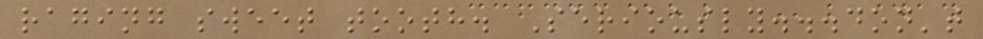raging sweet tooth. Seriously...don't
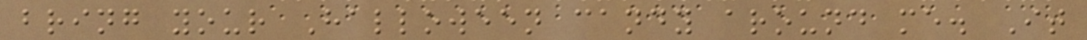bring your Halloween candy around me. It
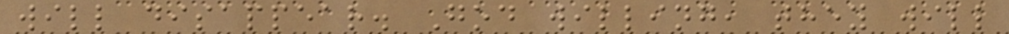will disappear. God willing, they will
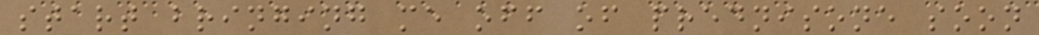start bringing me off of prednisone soon
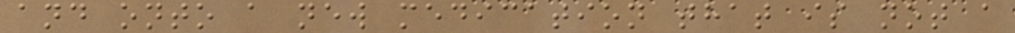and onto a new medication that is not a
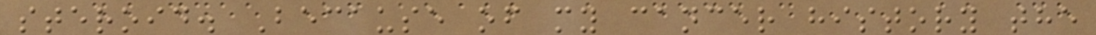steroid. Because of my cancer history the
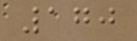170
